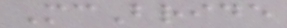McBride
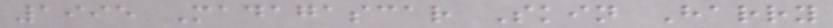1995 Madagascar Skin Harry
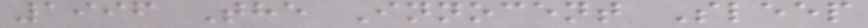1996 The Innocent Sleep
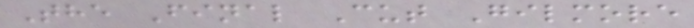The Final Cut Gilmore
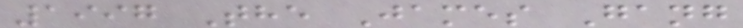1997 The James Gang
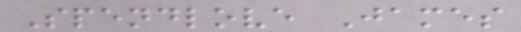Spendlove James
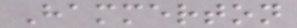Hammerton
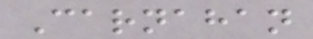Carnahan
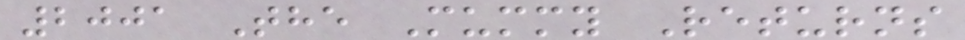2001 The Mummy Returns
